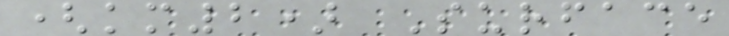(km2) Surface
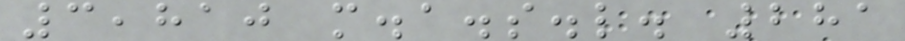3,810 m.a.s.l. 281
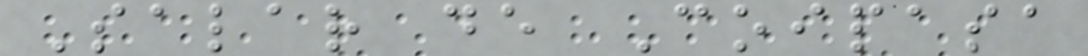Salar de Coipasa
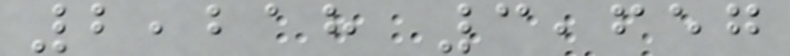2,218 3,657
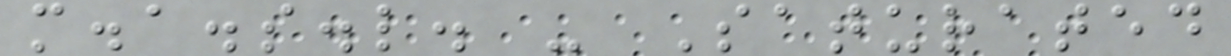m.a.s.l. - Saturated
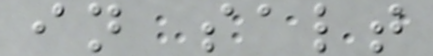in salt
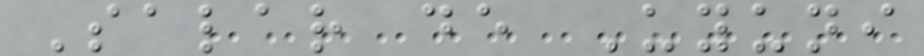Salar de Uyuni
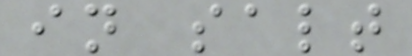in salt
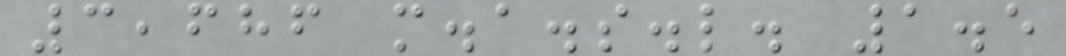3,686 m.a.s.l. 1.5
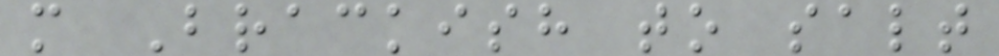m Brackish to salt
